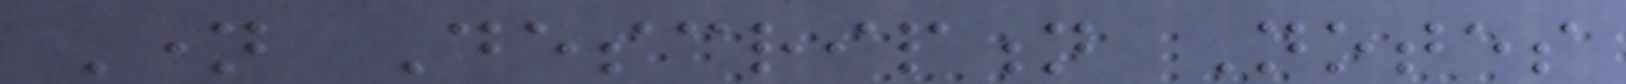Name Description Notes
